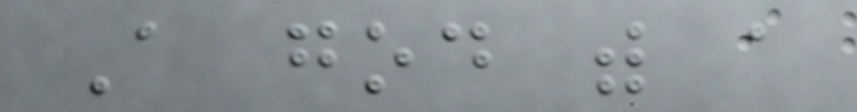A god with a
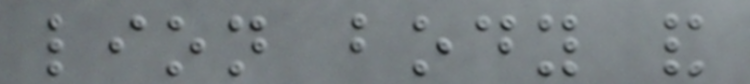lion body and
